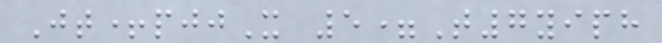Jt+pjjX 5=T7yiph
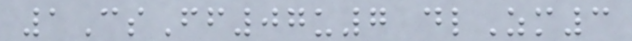1CsFf07u7 dlZm3
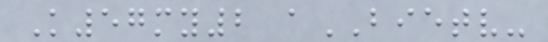K57my2 aBIETV-
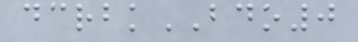dcrbkBDO0
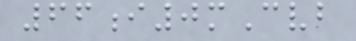66i0mCvb
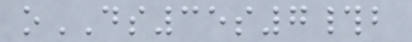oDS35s7#b
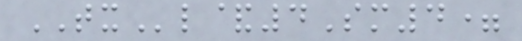TXl&4Sm4=
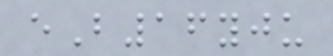eB16yju
